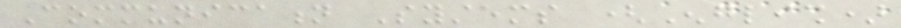Communication Systems (English)
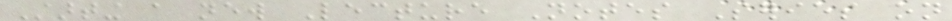Starting a new Lecture Notes Series on
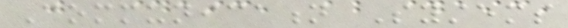Communication Systems
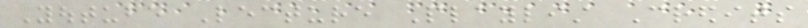Youtube Lecture Playlist Credits
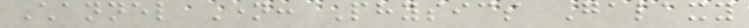Channel Name: Physics Galaxy
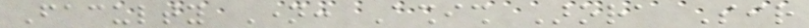Faculty Name: Ashish Arora Sir
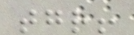together!
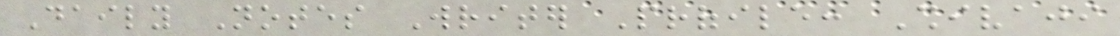Daily Notes Writer Profile: Shivaji
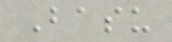Basu
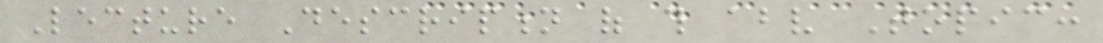Lecture Description of this above Topic:
